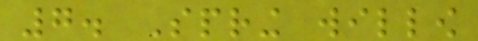7. Spring willow
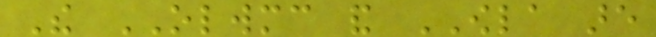The OLWMC and OWLA are
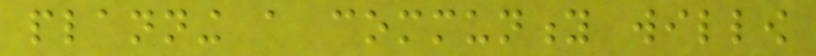planning a community willow
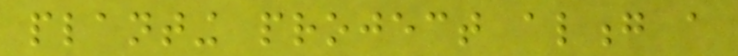planting project along a
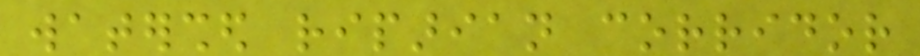watershed riparian corridor
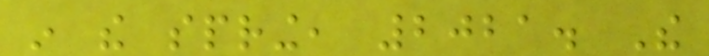in the spring, 2021. The
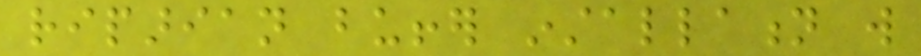riparian buffer installation will
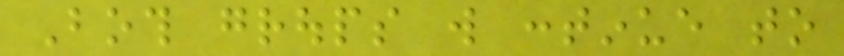Both groups will continue to
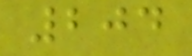204
